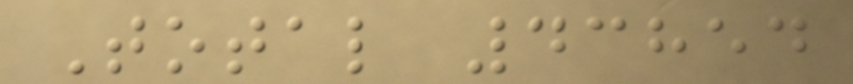Total 43854
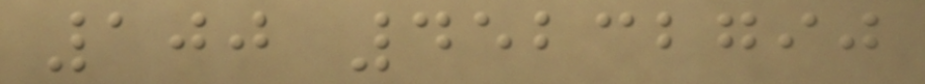100 45232790
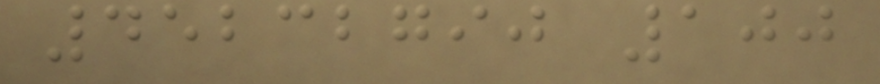45232790 100
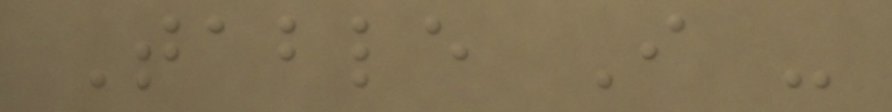Table I -
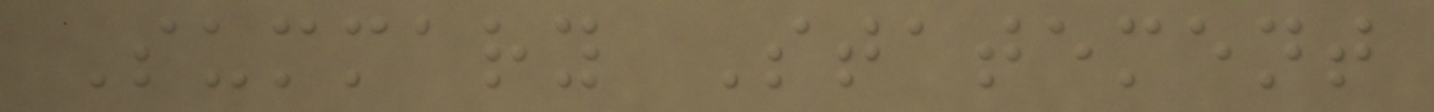Summary Statement
